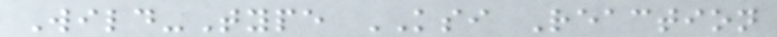Wild-Type KSI Reaction
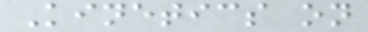Kinetics on
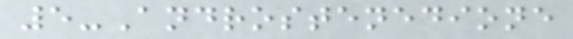5-Androstenedione
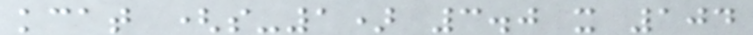kcat (s-1) 3.0 x 104
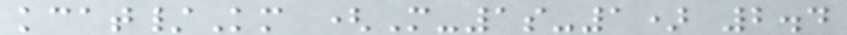kcat/Km (M-1s-1) 2.4
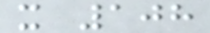x 108
